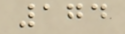174
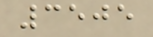3505
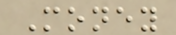Money
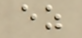ez
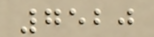7520
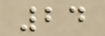24
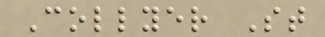Collyer St
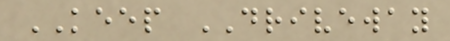KEEP DRIVEWAY
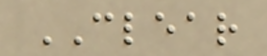CLEAR
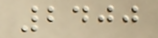2400
